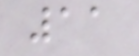11
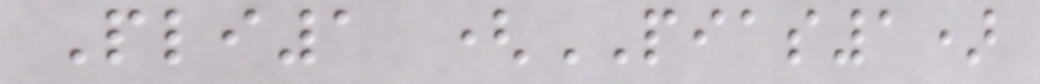Pli1 (PIAS1)
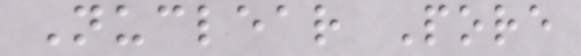Nuclear Pore
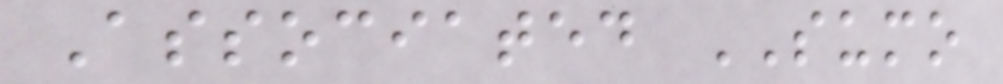Associated SUMO
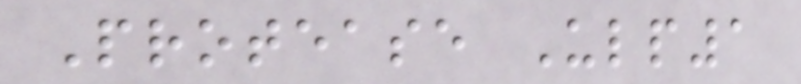Protease Ulp1
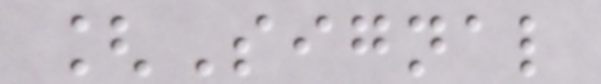[Signal
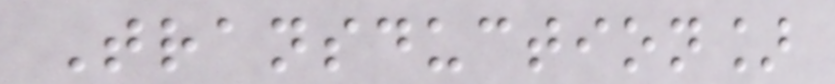Transduction]
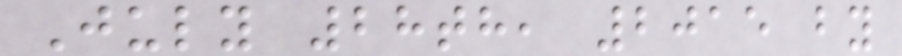July 28th, 2015 by
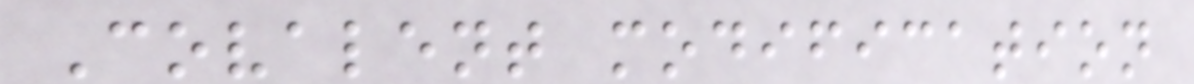Covalent modification
